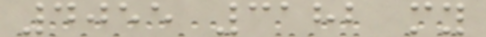4055 3182 my
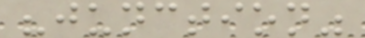"junction"
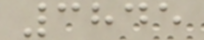3845
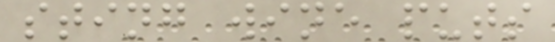sting wine puts
